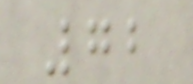72
